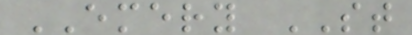EMERY ST
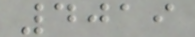4019
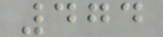474
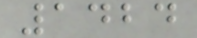1424
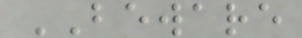BEWARE
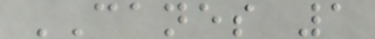CANES 1
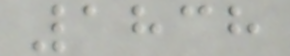1838
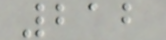212
